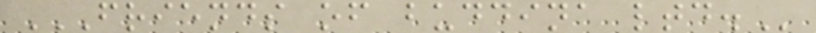FRIENDS OF BUDDINA LTD.
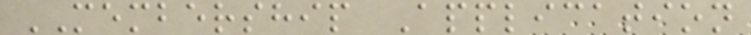MEMBERSHIP Application
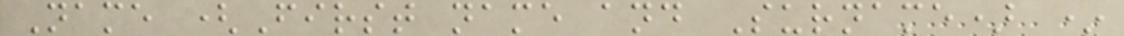Name (First name and Surname) *
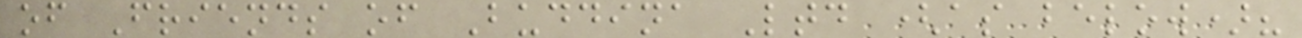of Friends of Buddina Ltd (as below)?
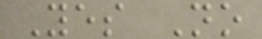Yes No
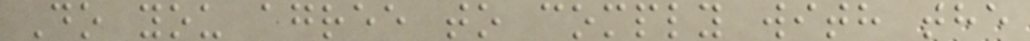Do you agree to comply with the
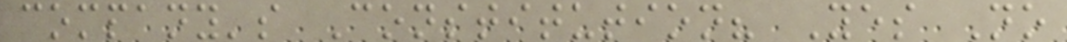company's Constitution? Yes No
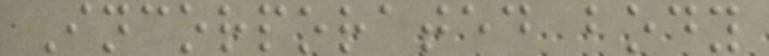Incorporated body
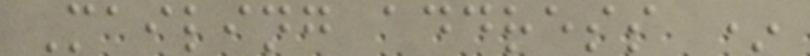Mailing address *
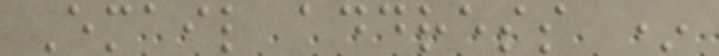Email address *
